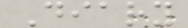Diary
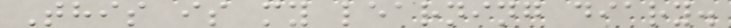This is my learning diary.
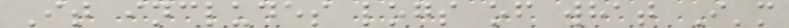It includes logs of what I'm
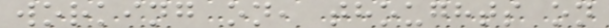working on, thoughts on
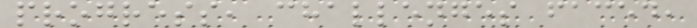progress, challenges faced,
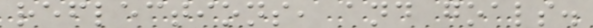reflections, and goals.
